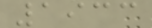1933
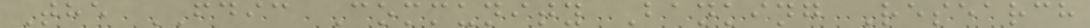The FDIC Community Banking Research
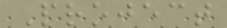Project
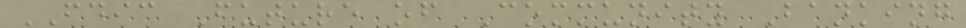FDIC Future of Community Banking
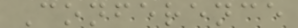Conference
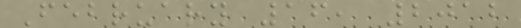February 16, 2012
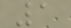1
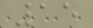15
